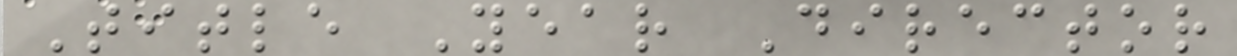Title Year Director
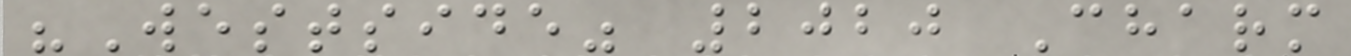"Westside" 2020 Charm
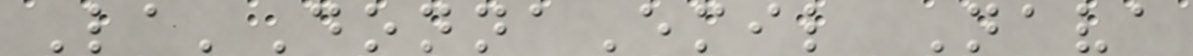La'DonnaEmil Nava
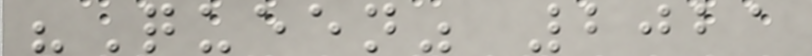"Queen" 2021
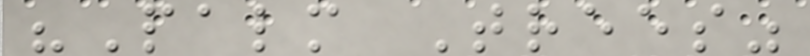"Palm Trees"
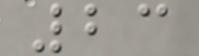23
